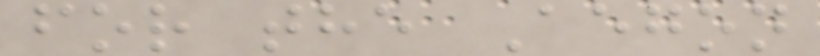for the Aegon
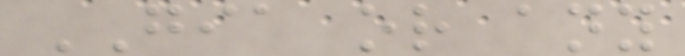GIA or any
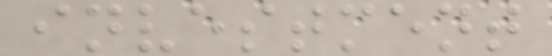investment
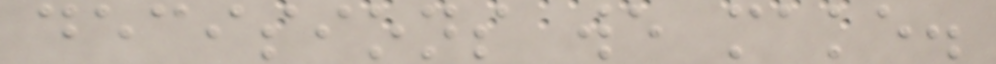decisions we make.
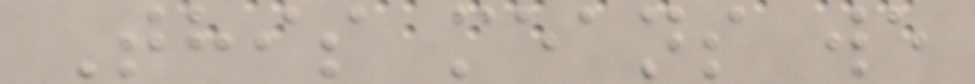This means we
